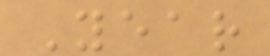Year
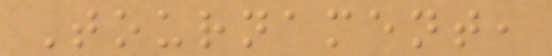Tournament,
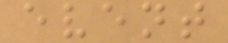event
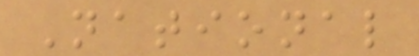National
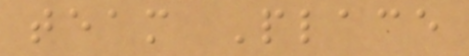team Place
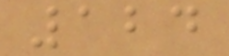124
